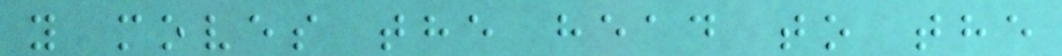y moves the head to the
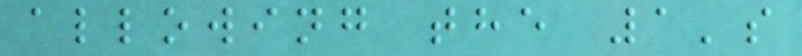allowing the 1's
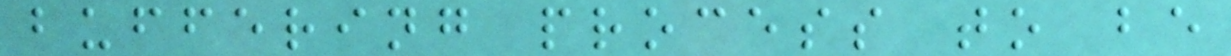buffering process to be
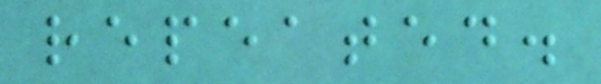repeated.
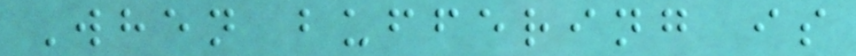When buffering is
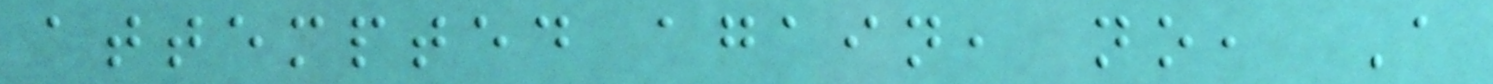attempted again, no, A
